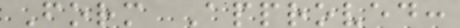Form Approved:
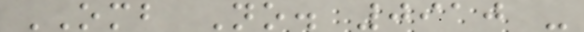OMB No. 0910 -
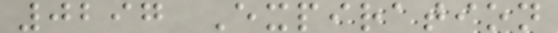0297 Expiration
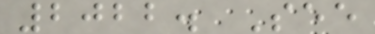2022. See
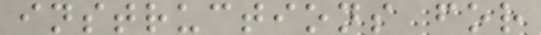instructions for
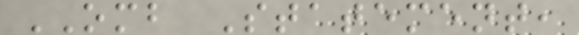OMB Statement,
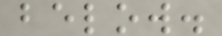below.
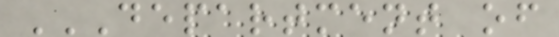DEPARTMENT OF
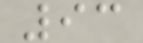93
